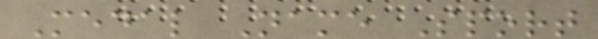Medal Name Sport
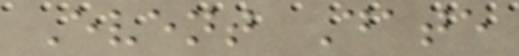Event Date
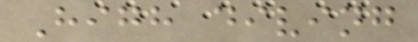High diving
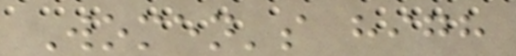Women's high
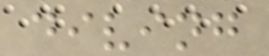diving
